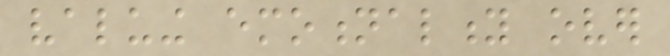valuing emotionality over
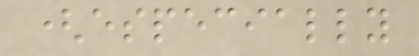(especially
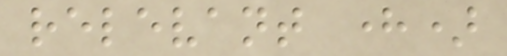relevant here)
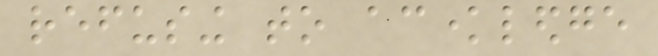refusing to acknowledge
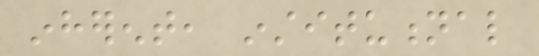inherent, institutional
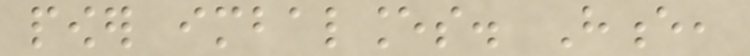power imbalances. Hence,
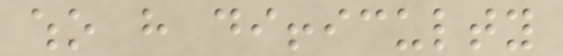who have difficulty
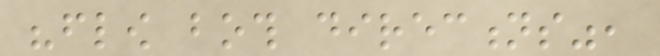"flow both directions",
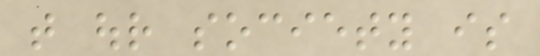that our society is
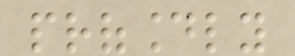profoundly
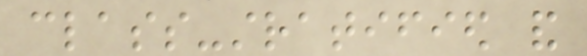class-stratified and
